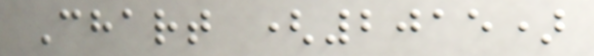Chart (2015)
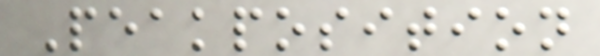Peakposition
